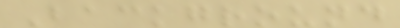Background
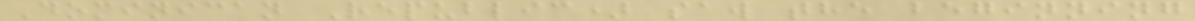Dominican Republic) saw the beginning
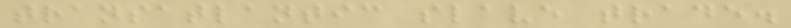transatlantic slave trade.
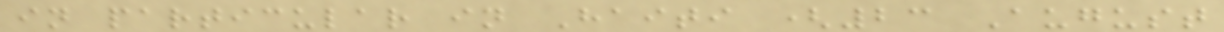in particular in Haiti (23 August
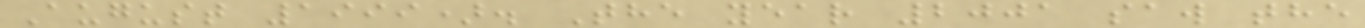August 1999). The year 2001 saw the
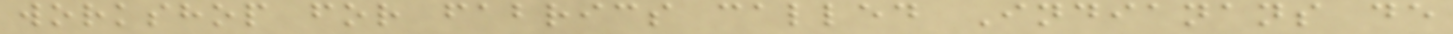workshop for fabrics called Indianans de
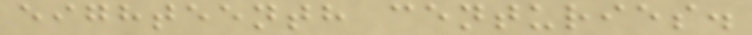eighteenth centuries.
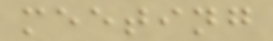meeting
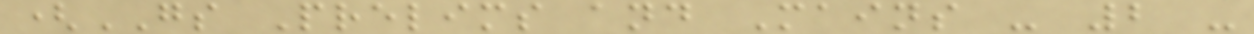(GS Prelims and Mains - 2 -
